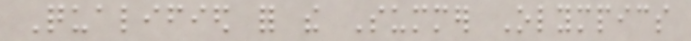Qualified for the Summer Olympics
